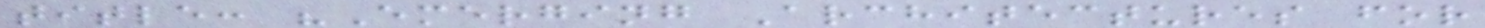title: "Emerging Architectures for
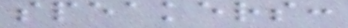speakers:
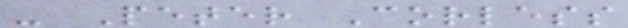- Peter Corless
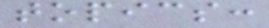topics:
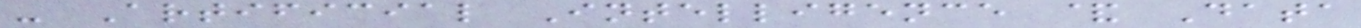- Artificial Intelligence & Data
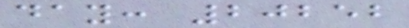day: 20252
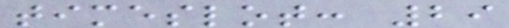timeslot: 29
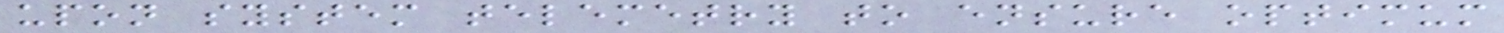upon system telemetry to ensure optimum
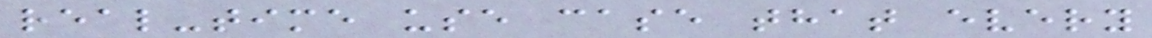real-time use case that every
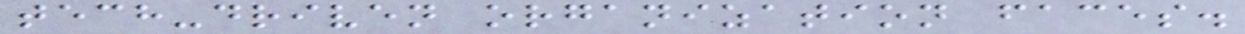tech-driven organization faces.
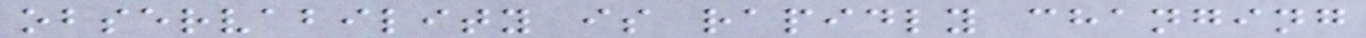observability is rapidly changing
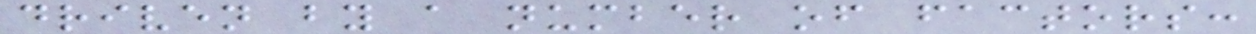driven by a number of factors:
